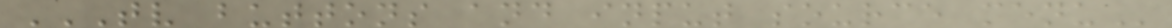TV BUTTONS AND INPUT SOURCE MENU
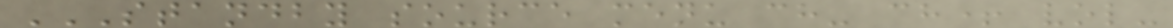STANDBY SOURCE MENU CH- CH+ VOL-
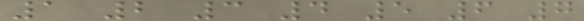1 2 3 4 5 6 7
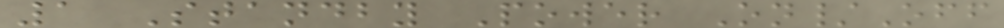1 Standby Power On/Off
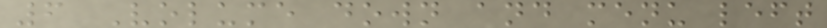6 Volume down and menu left
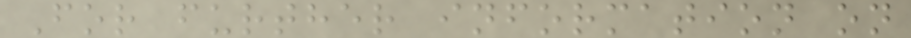For further information on
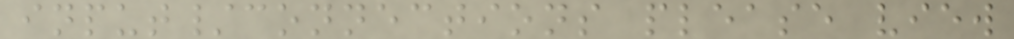input/connections please view
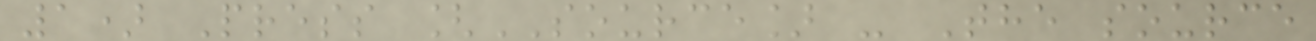1) Press [SOURCE] - The source
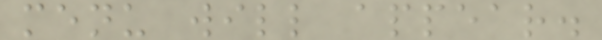menu will appear.
